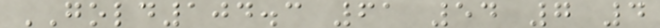GOLD104.3 61 54 7 4
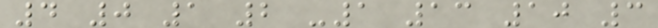4 0 1 2 -1 13 10 3
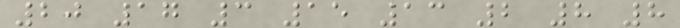20 17 3 15 13 2 8 8
